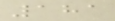181
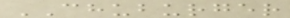CHUBURGER
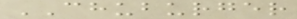CHUBURGER
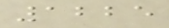1225
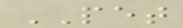PET
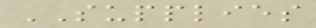SUPPLIES
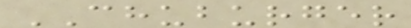CHUBURGER
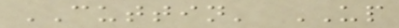CUTTIN' UP
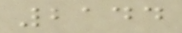2144
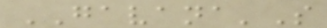GAVANA'S
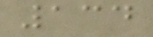134
